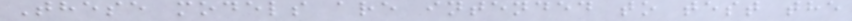These models are intended to test the
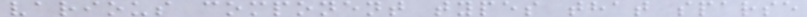various component types that sparse
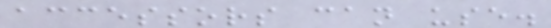accessors can use.
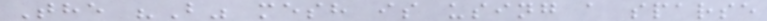The "B" mesh is using a sparse
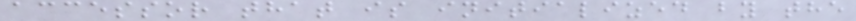accessor that is initialized by the
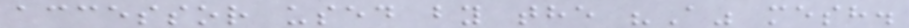accessor used by the "A" mesh.
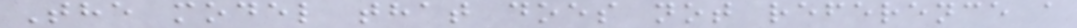The model that does not reference a
